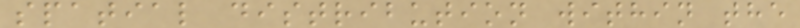spatial distribution within the
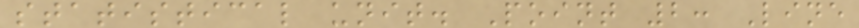statistical unit. Point 2: Line
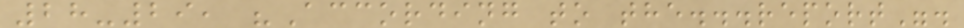28-29, "According to the...report".
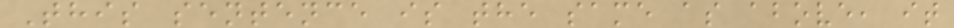This sentence is the same as above, it
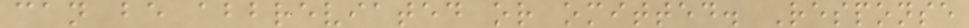can be abbreviated or omitted. Response
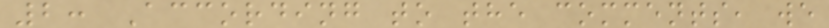2: According to the comments, we
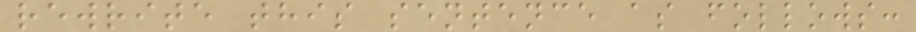rewrite this sentence as follows:
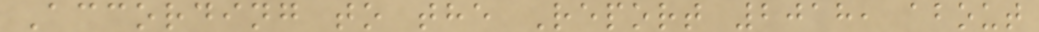According to the Report 2018, about
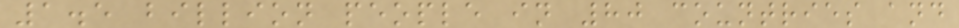1.5 billion people in 80 countries and
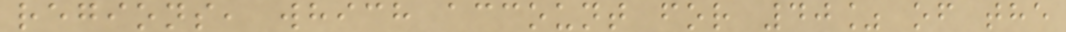regions, which account for 40% of the
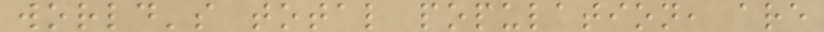world's total population, are
